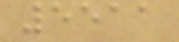5511
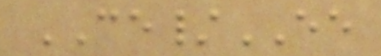CE/EE
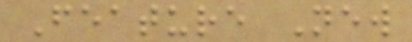Feature New
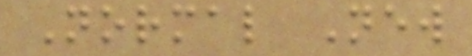Normal New
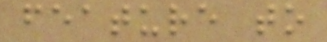feature to
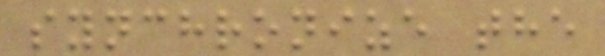synchronize the
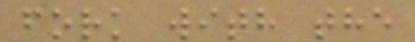fork with the
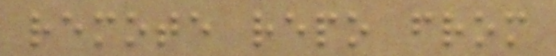remote repo from
